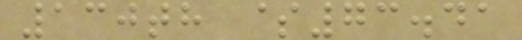130th $73.41
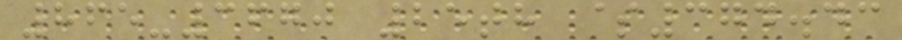865-3670 25th $374.43
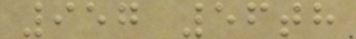957 56th
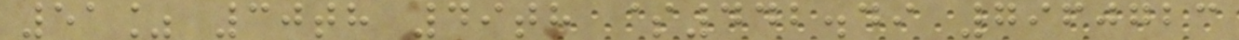51% 30th 49th $442.49 7960723
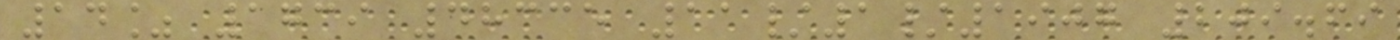14% 1739 48335 11/1/1907 209.69
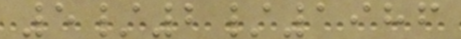5/2/1986
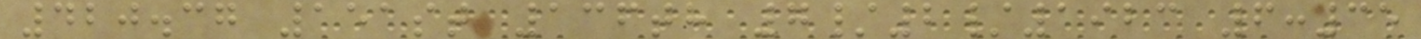420.37 151st 136th 7/2/1923 6:35
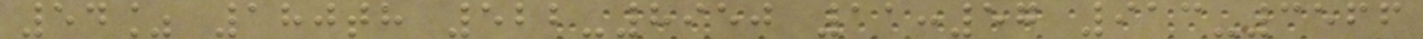54% 180th 522-8950 11:57 913-3566
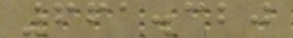661.320
